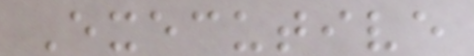Executive
